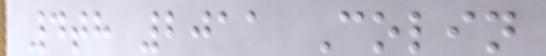4th 2011 Colin
